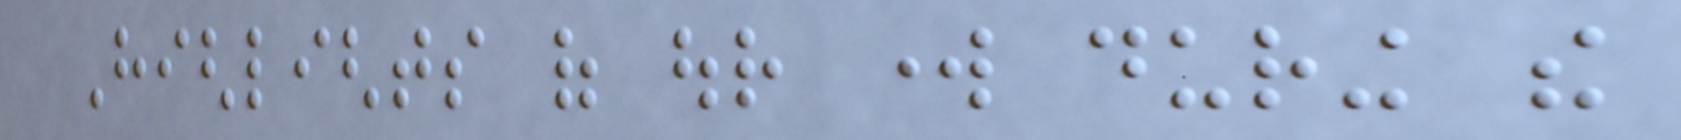Highlights of our work during the
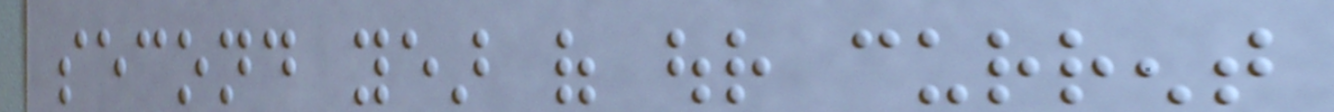second year of our current
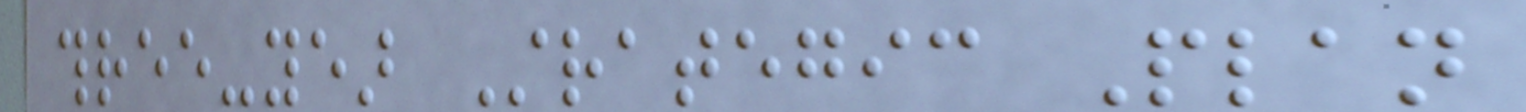three-year Strategic Plan
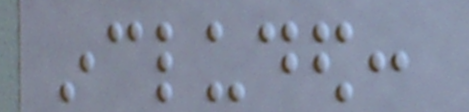included:
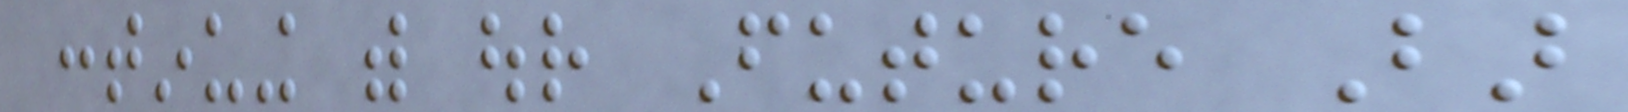continuing with our Future Bar
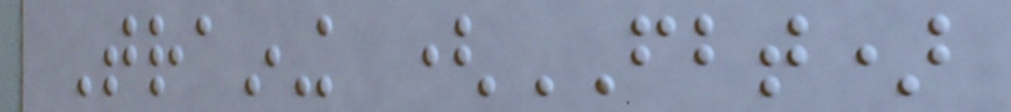Training (FBT)
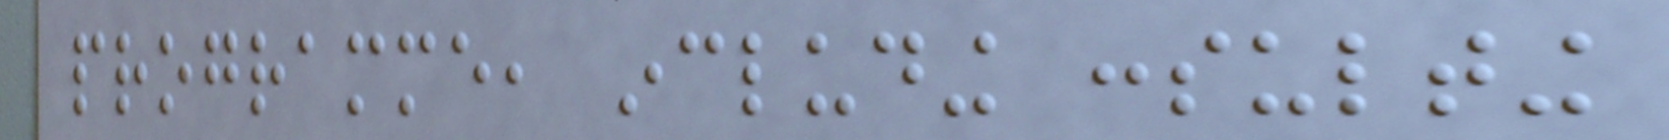programme, including consulting
